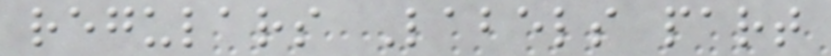regulars Labels part
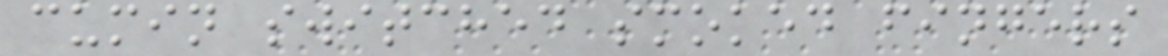cumin switched smoked fingers
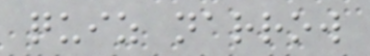quiz narrow
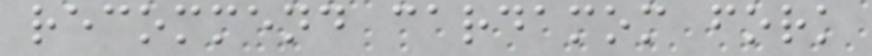recommend cardamom fork
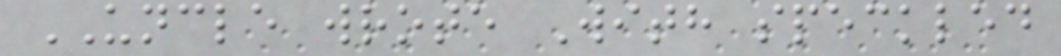UNCLE wrote With speckled
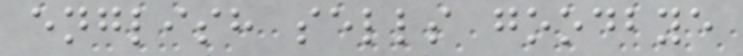english sells goodbye
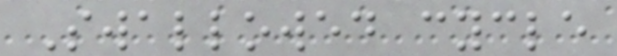Swallowed cycle
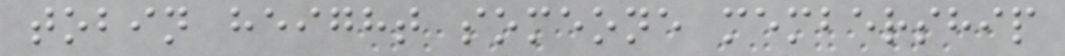tobin height someone membership
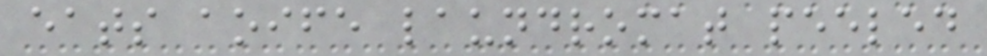eats aoife laundromat peeled
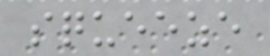squeeze
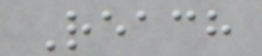Reach
